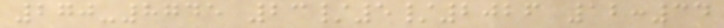270-8745 23/5/2026 12:34
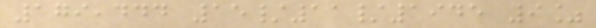179,444 15/11/1945 9%
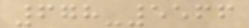678-5566
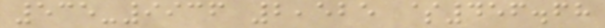535-9936 2,525 $456.68
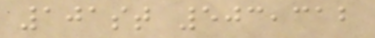101st 503,312
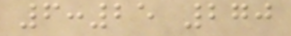6:25 270
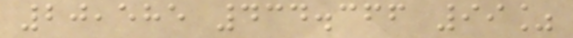20,585 434.366 99%
